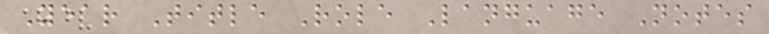Year Title Role Language Notes
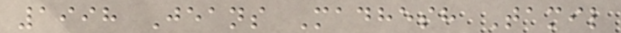1998 Jeans Madhesh Tamil
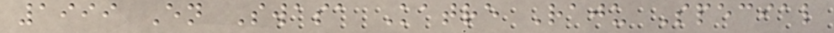1999 En Swasa Katre Raju Special
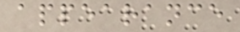appearance
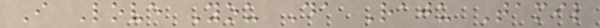I Love You Da Raju Tamil
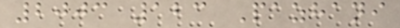2003 123 Pazhani
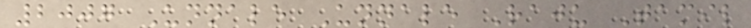2007 Unnale Unnale Raju Tamil
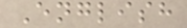English
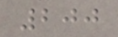200
